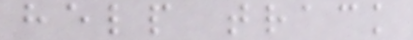help track
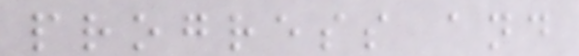progress and
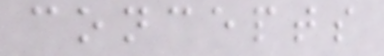concepts
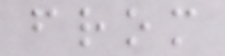from
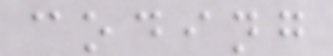coding
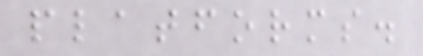platforms.
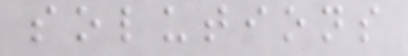solutions
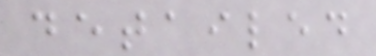detailed
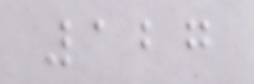127
